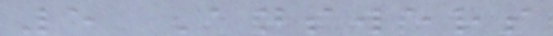5 Answers
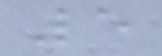5
